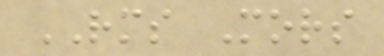RMS Mors
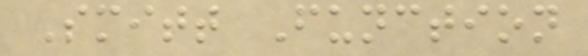Smitt Function
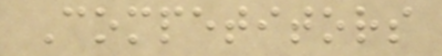Competitors
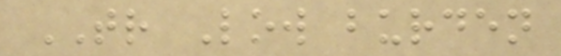TR Low burden
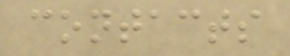contacts
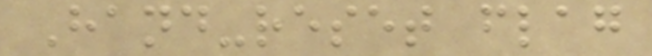Hand-reset flag
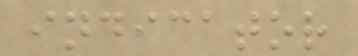indicator
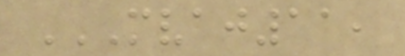MVAJ11,
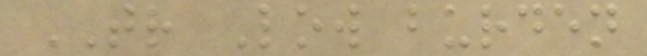TR Low burden
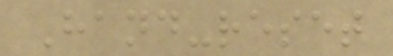Hand-reset
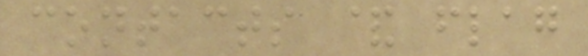contacts & flag
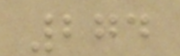274
